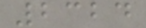2324
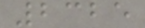2325
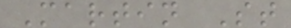Martin St
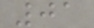01
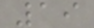19
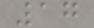17
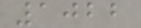1022
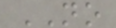NO
